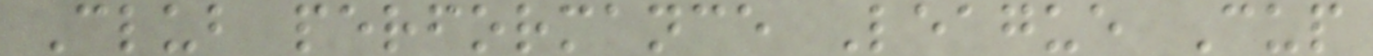Club performance League Cup
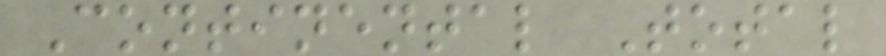Continental Total
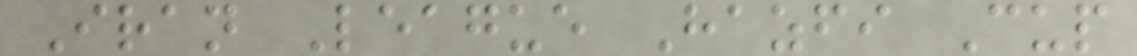Iran League Hazfi Cup
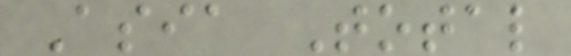Asia Total
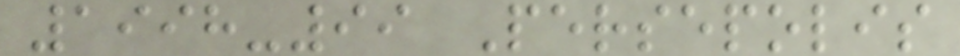1998-99 Persepolis
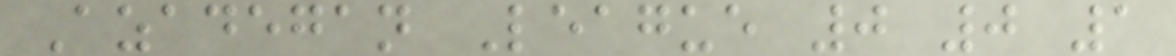Azadegan League 0 0 1
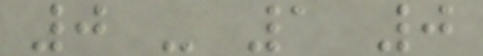0 - 1 0
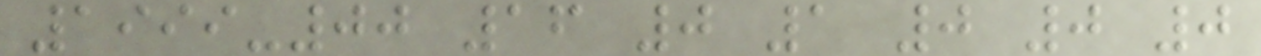1999-00 16 0 1 0 0 0
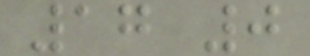17 0
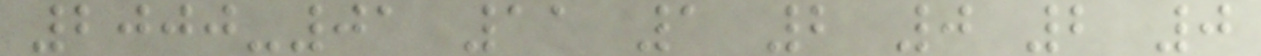2000-01 11 1 2 0 2 0
